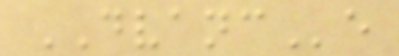DVANCe
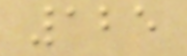125
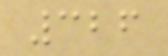326
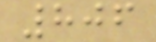806
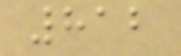812
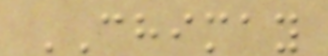CHIMAY
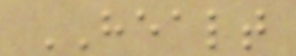HEALT
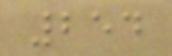254
